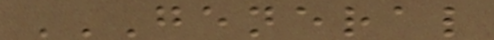GENERAL
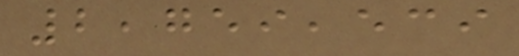2,759,539
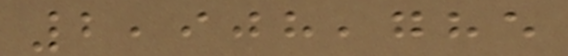2,908,785
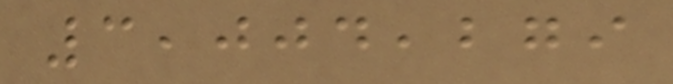3,004,279
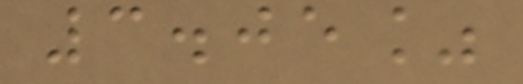3.05%
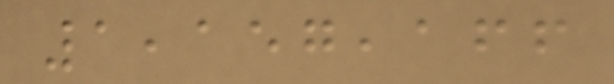1,157,166
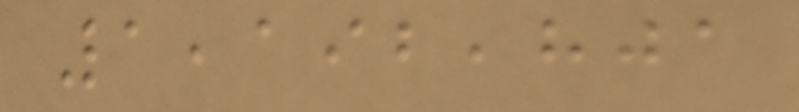1,192,801
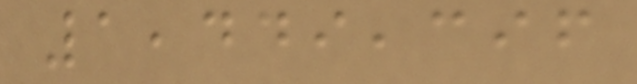1,449,396
